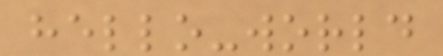hello-world
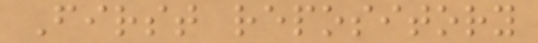First repository
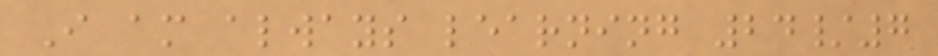I am always learning 24/7
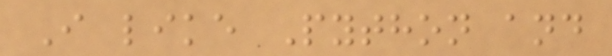I like Python and
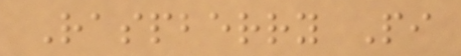Raspberry Pi
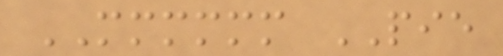MMMMMM PIE
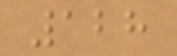128
